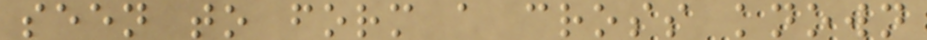seen to form a cross known
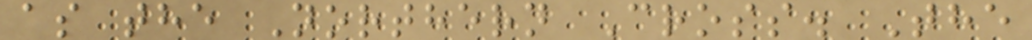as the Northern Cross. The
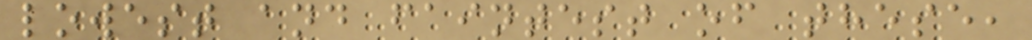lowest and faintest of these,
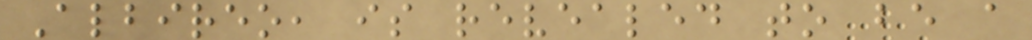Albireo, is revealed to be a
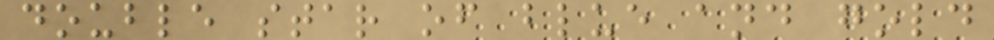double star of blue and gold
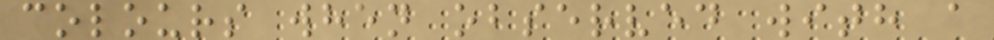colours when observed with a
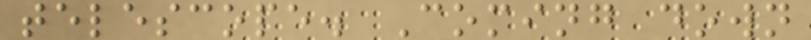telescope. Coming down
